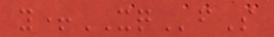y+XQfS
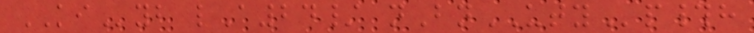KIyb lA24/ nBnUTYp#h
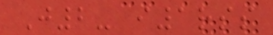J2- i1rss
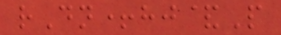rDn+hj&P
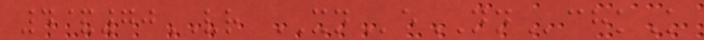4&70VR XNeNNchkK
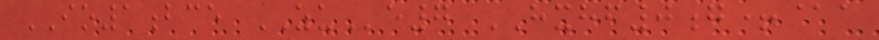IO1bce ZUe7 HXHF0g+@a
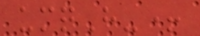umqH-+
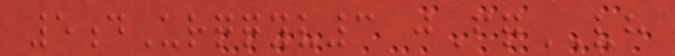5dUrqqyv3 jFqVH
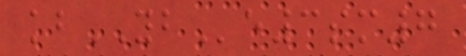kbYBe3sm7
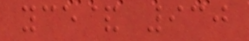yce& 930
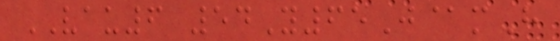VAU6 54Y65J@mH
